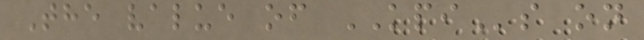The value of KPIs on
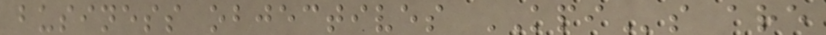business objectives KPIs are
